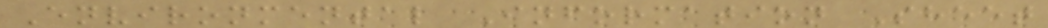Environmental Information Sheet
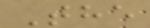The
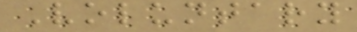Voluntary
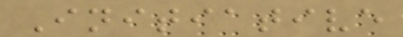Initiative
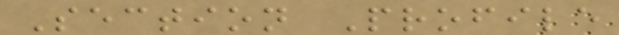Section Profile
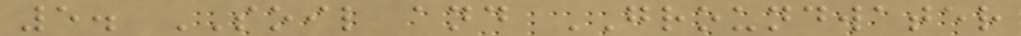5. SOIL and GROUNDWATER
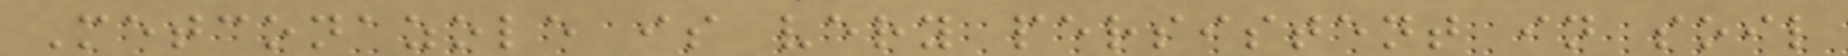Metconazole is very persistent in soil
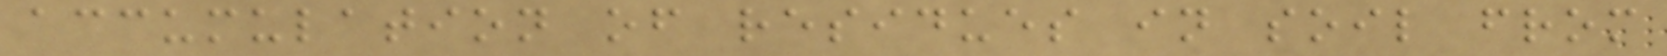accumulation of residues in soil from
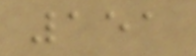151
